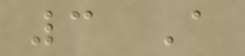3 A
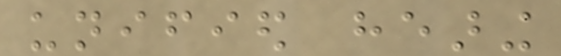unified hearing
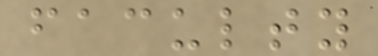faculty
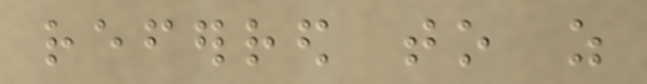referred to as
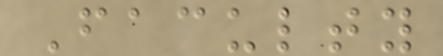Faculty
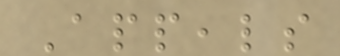Appeals
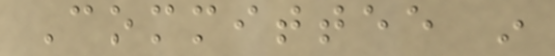Committee in
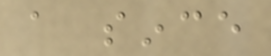a since
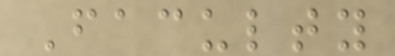Faculty
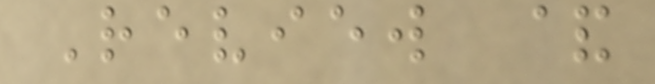Review &
